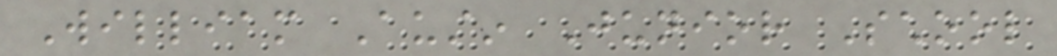William Austin Junior School
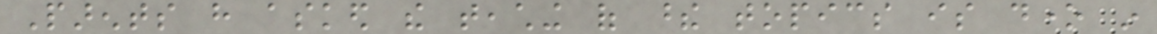Parents have asked the teaching of these topics is done in
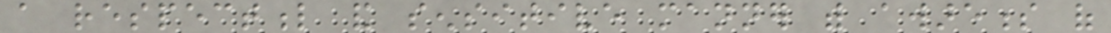a respectful and sensitive manner with awareness of
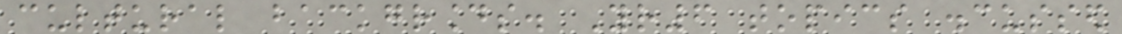cultural backgrounds. Yr6 topics discussed
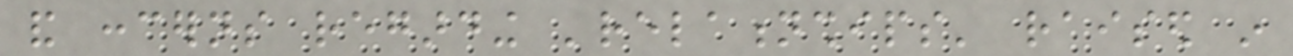and concerns regarding 'relationships' raised in
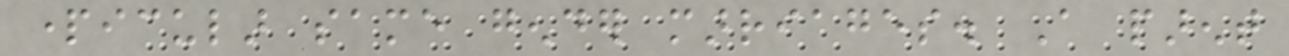particular same gender marriages. A parent
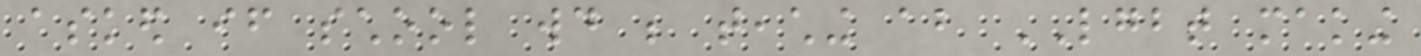asked if school would be teaching about LGBT making
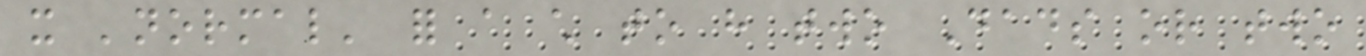it 'normal' for a child to have two Dads or two
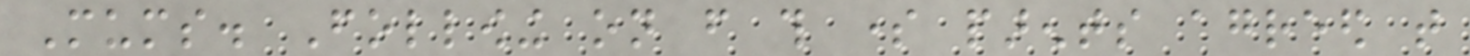Mums. Following on from this some parents agreed that
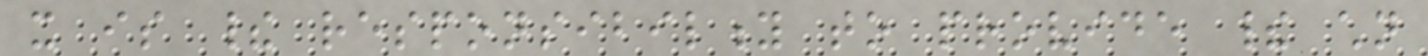it is their responsibility to provide their children
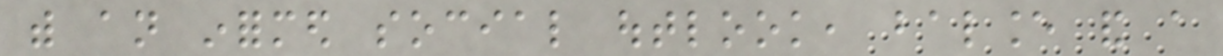with an informed social outlook, balance and a
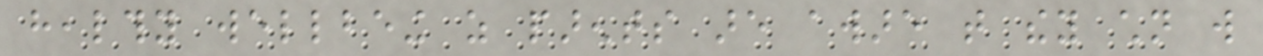healthy wellbeing as parents are aware that they children will
